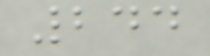244
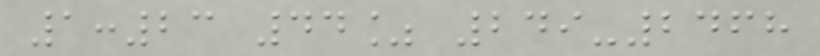1:23 44% 249-2468
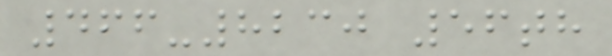466-8230 56th
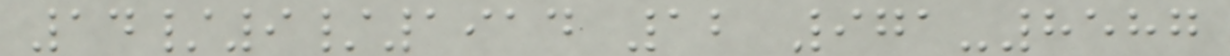14/9/1914 12 971-8587
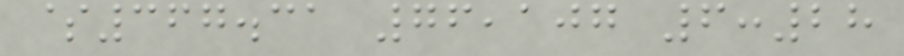$367.31 76,107 6:28
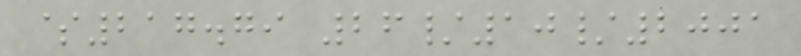$217.79 26/10/2001
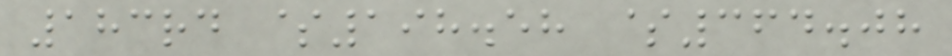183rd $198.58 $364.08
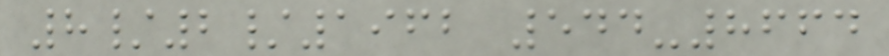8/2/1962 544-8664
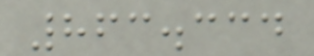863.334
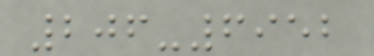206-6952
